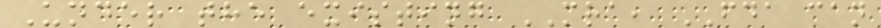Under the existing MRA, FDA can
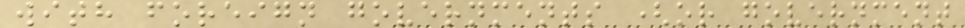with foreign governments (or government
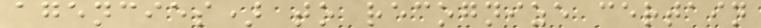agencies) to recognize certain
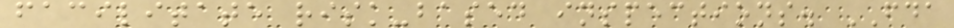facilitate risk-based inspections. FDA
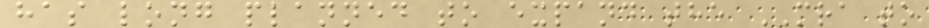has long planned to expand the MRA to
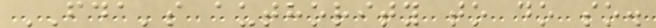FDA's authority to do so.
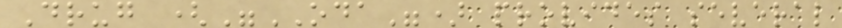Drug ("ODA") provides several
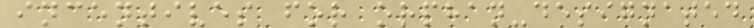incentives for orphan-designated
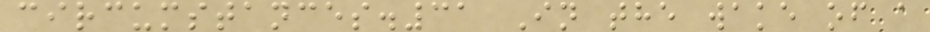circumstances.31 In the wake of a
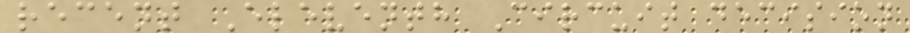recent Eleventh Circuit decision
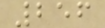256
